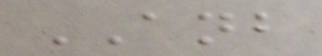ANB
